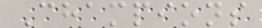Champions
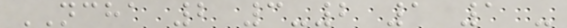NCHA 2 3-2 1 1 -
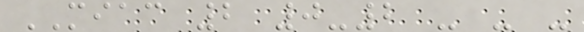MIAC 2 0-2 - - -
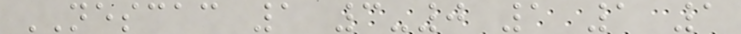NESCAC 1 3-0 1 1 1
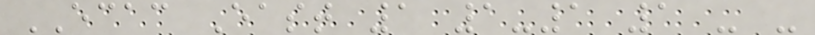ECAC East 1 1-1 1 - -
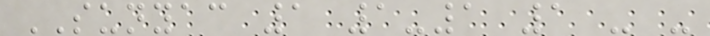SUNYAC 1 1-1 1 - -
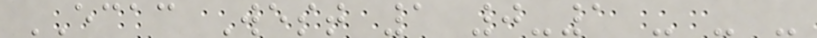ECAC West 1 0-1 - - -
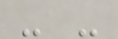- -
